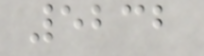5232
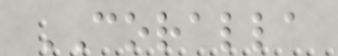CORALLA
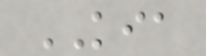KIA
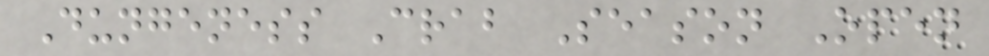Dungeness Crab Season Open
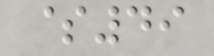$49
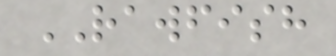RAWFISH
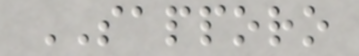SAPPORO
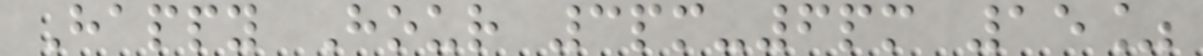Happy Hour 3pm-6pm 15%
